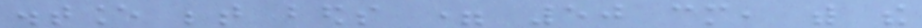distance between beds = 50 cm, with the
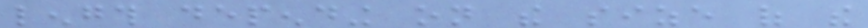length depending on the size of the
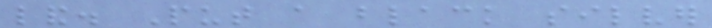land. Put a black silver
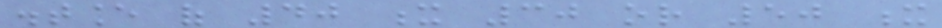distance of 40 x 30 or 50 x
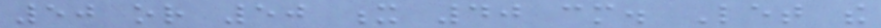50 or 50 x 40 cm. Let the
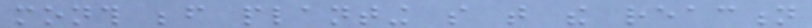month before planting so that the reaction
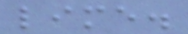lime.
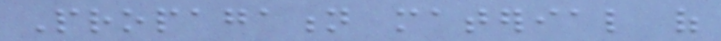Propagation material of
